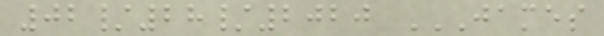02/28/2020 JAMES
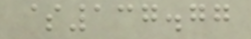$137.77
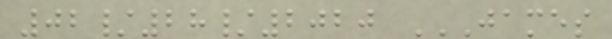02/28/2020 JAMES
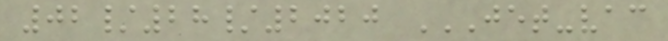02/28/2020 JET-VAC
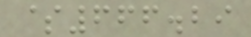$666.29
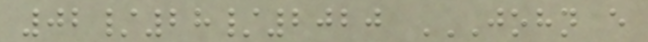02/28/2020 JOHN E
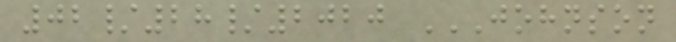02/28/2020 JOHNSON
